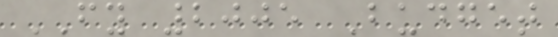FY 2005 Budget
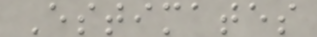Estimates
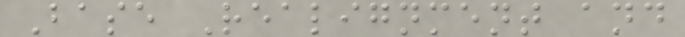Base Realignment and
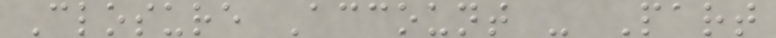Closure Account - Part
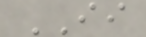II
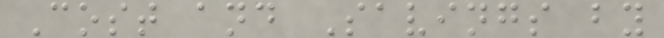Cost and Savings by
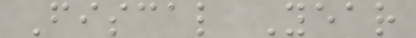Fiscal Year
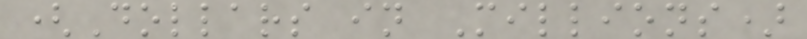(Dollars in Millions)
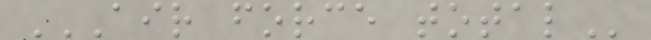AIR FORCE TOTAL
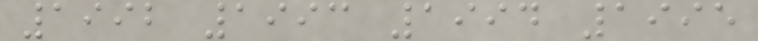1992 1993 1994 1995
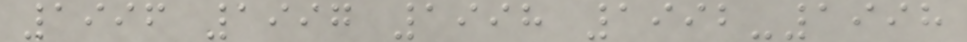1996 1997 1998 1992-1998
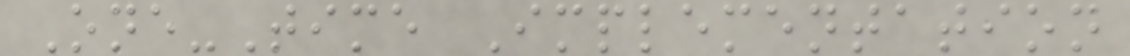One-Time Implementation
